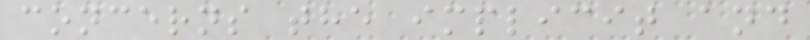concerns the implicit and
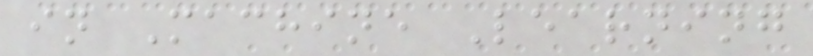in Machine Learning
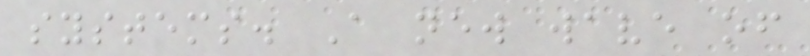systems. A new wave of
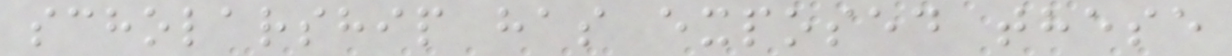scholarship has exposed these
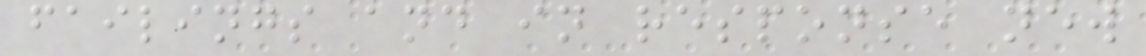failings and in response new
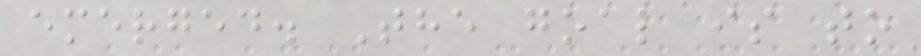emerged. The goal is to
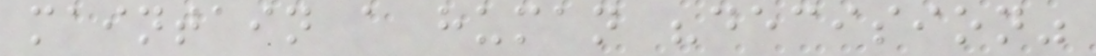maintain a human "decision"
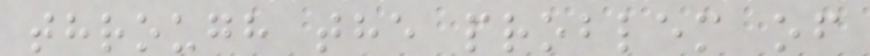through the problem of
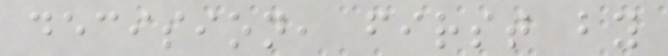decision, first by
